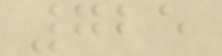725
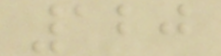120
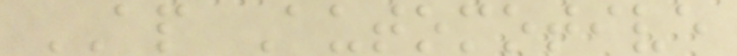AP Automotive
